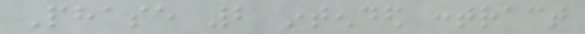Phase 2 intended contract
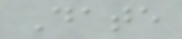Date
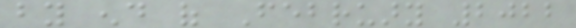by end of February 2022
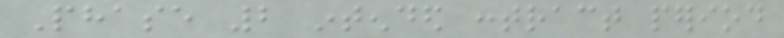Phase 2 intended contract period
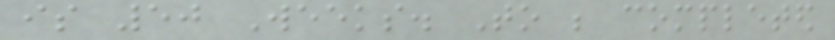is 50 Weeks. To be completed
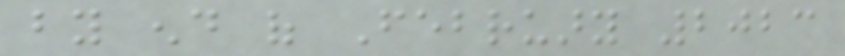by end of February 2023
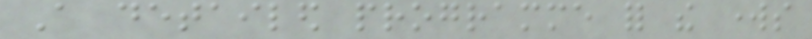A detailed programme for the works
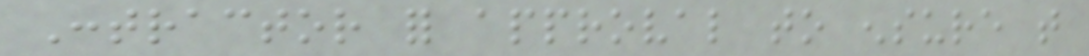Contractor for approval to ensure that
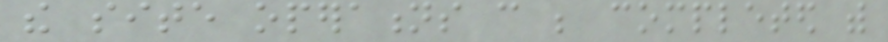the site operations can be completed with
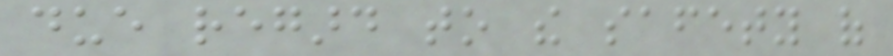due regard to the safety of
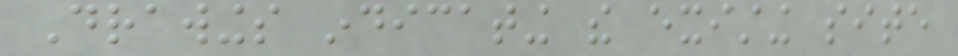Drawings indicating the existing site
